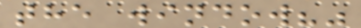the window?"
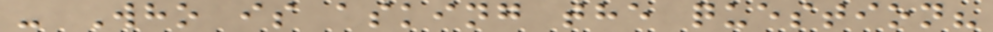- Who is asking the question?
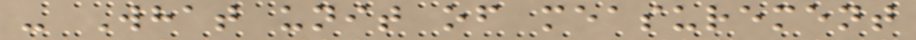- What unit of measurement
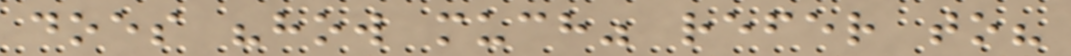does "how much" refer to?
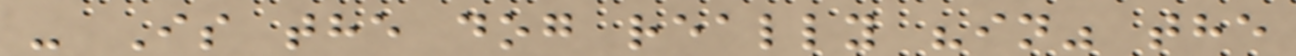- Is the dog really "in" the
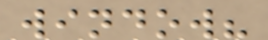window?
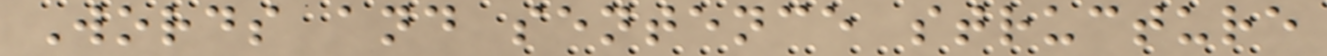Words and sentence structure
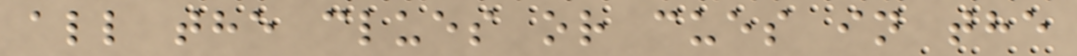all the clues or cues in the
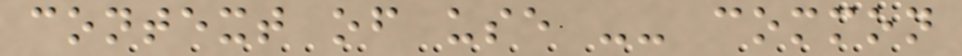context of use -- common
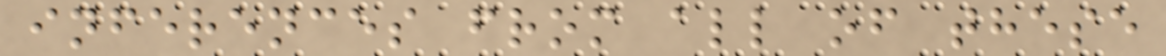inferences from all of these
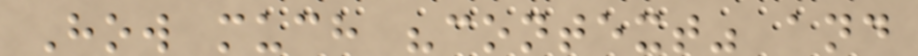How much "context" and
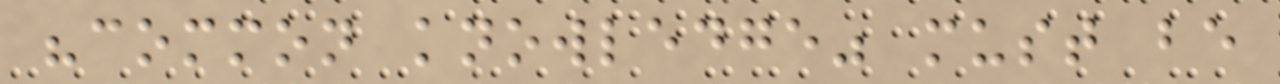"common knowledge" must be
